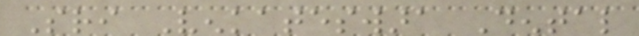Sri Venkateswara Dental
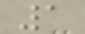1
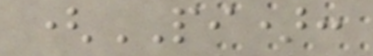(PI):
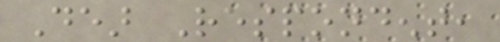Dear Respondent,
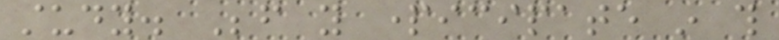study. Before you participate in this
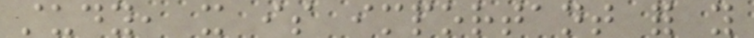study, it is important for you
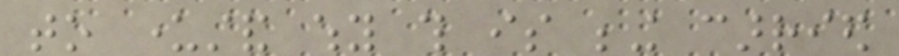to understand why this is being carried
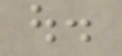out.
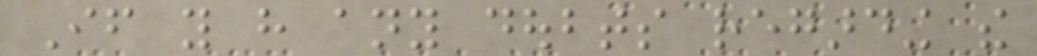If you have any doubts regarding the
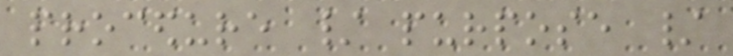procedure / purpose /
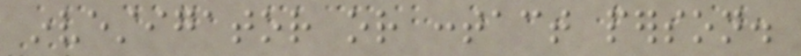investigator or contact person.
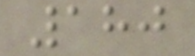180
